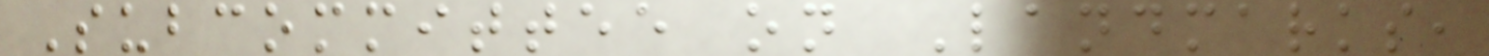Subcommittee on Landmarks,
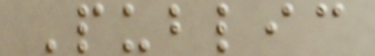Public
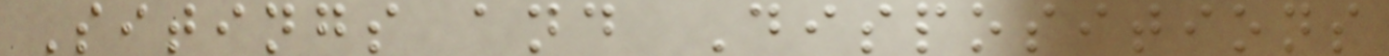Sitings and Dispositions
